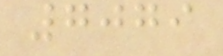7079
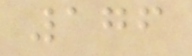176
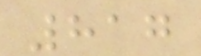817
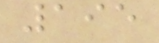195
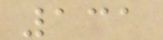131
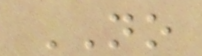NO
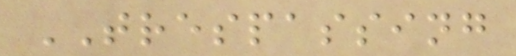TRESPASSING
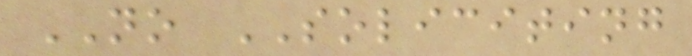NO SOLICITING
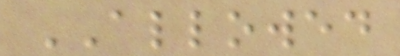ALLOWED
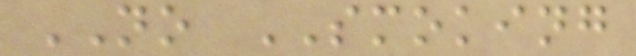NO SMOKING
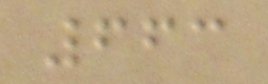663
